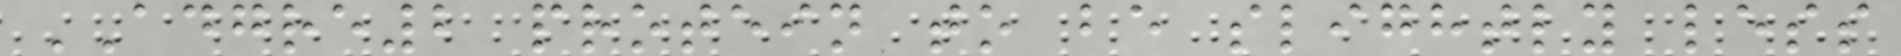ADGRE2 protein to be slightly less
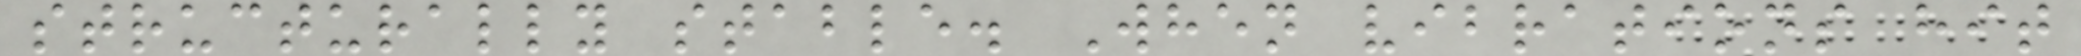structurally stable. When vibrations hit
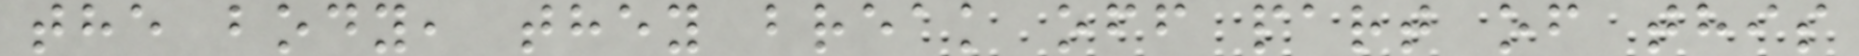the body, they break off part of this
